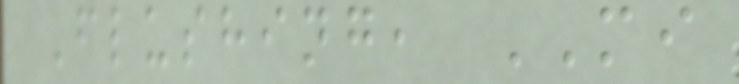Flushing, MI
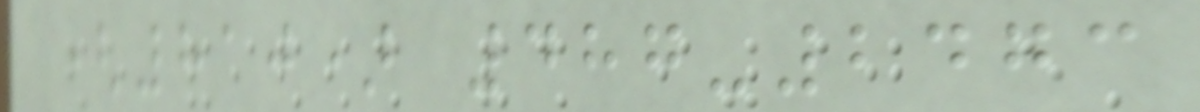(810) 487-2473
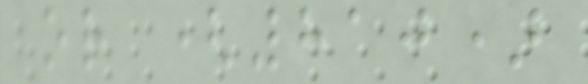or (810)
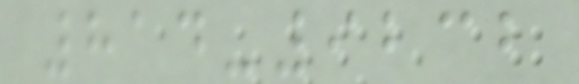814-9232
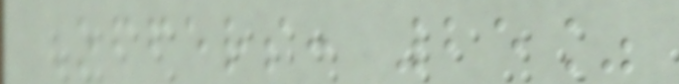Offers: 25%
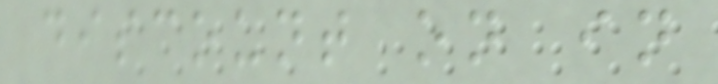discount on in
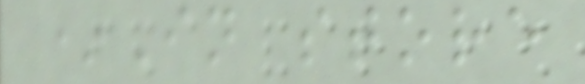*In store
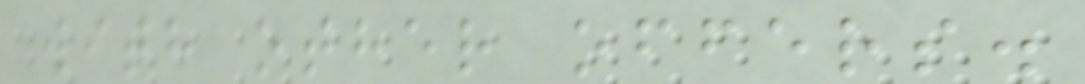with other offers.
